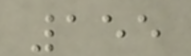155
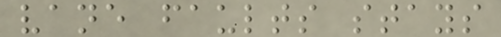vane faults stays
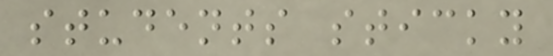students sticky
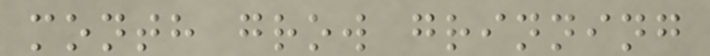month grow grinning
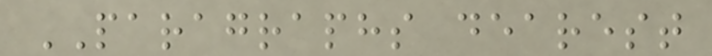PARAGRAPHS dearest
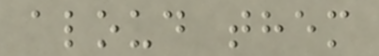aloud them
